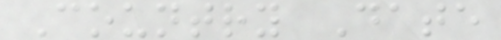Country Date
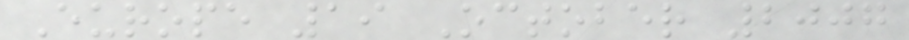Europe 19 October 2007
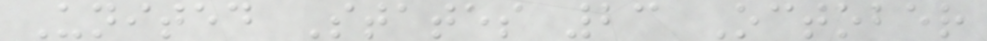United States 23 October
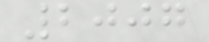2007
